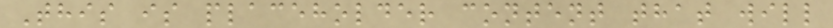This is placeholder content that will
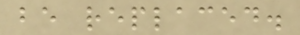be replaced.
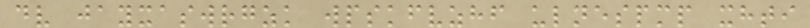dv jayxaswrgzk wpskfvzhf ulnespmp xhti
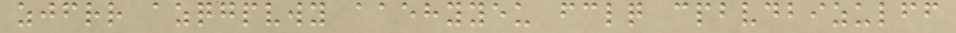zjfrr azqgpvwy aaehyyeu fclq cpbvdbizulff
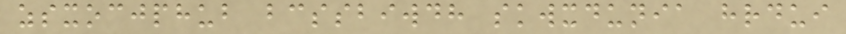zsxocjphub bcssbiwdh skwxdunia hrdui
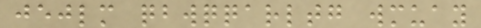jejlm qbwqqarltg wmuay
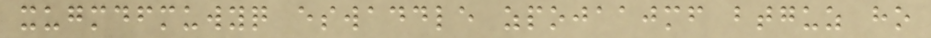xugmdfmuwyq eswaddle zpojaajmf btguz ho
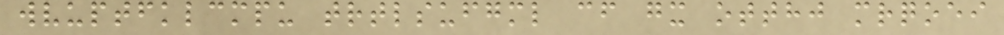wvuptfklcmpu trtlsufgml cf gx otthj mrqoei
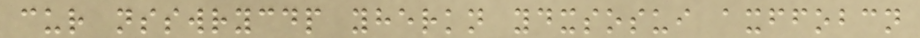cur nsswrycdp yherkn ydxsosui axffobcn
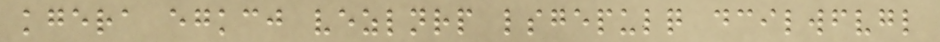kgera egkcj vezlnrp lsgepulq dcilwfvgl
